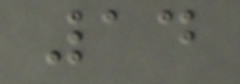14
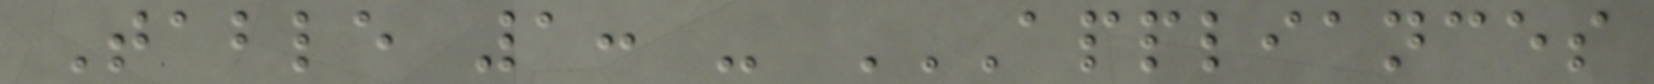Table 1: - APPLIANCES
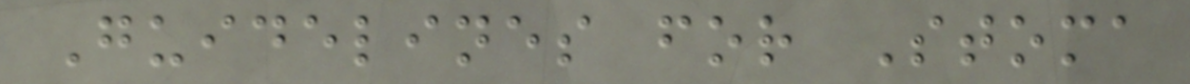Guidelines for Stoma
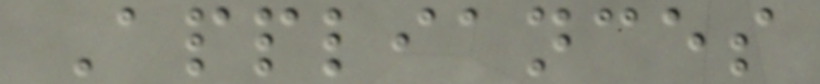Appliances
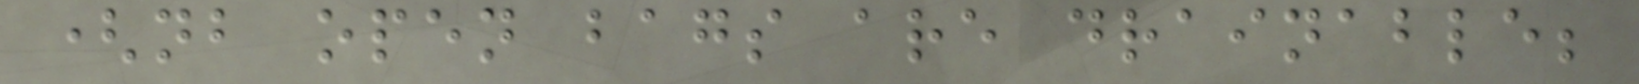(nb open bags are drainable;
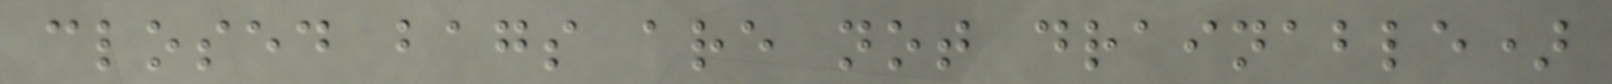closed bags are not drainable)
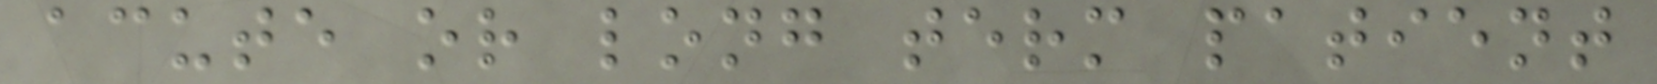acute or long term patient
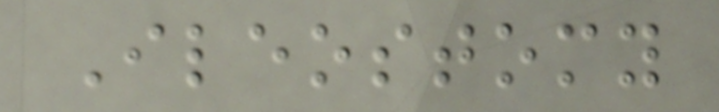Ileostomy
